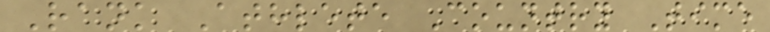Rank Athlete Country Time
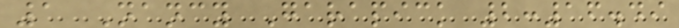1 Nancy Garapick 2:16.49
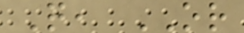Q, OR
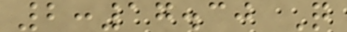2:17.30 Q
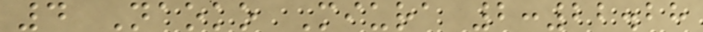4 Naoko Miura 2:22.28
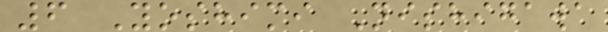6 Yoshimi Nishigawa
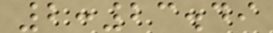2:23.49
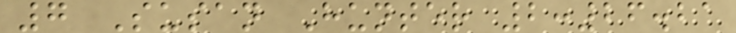7 Susan Hunter 2:26.21
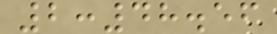2:48.56
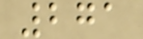271
